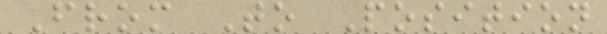From To Position
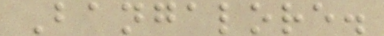Bangalore.
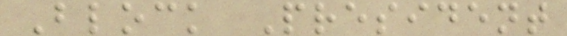Block President
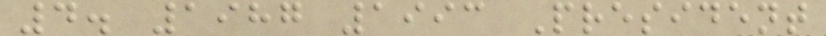4. 1987 1993 President
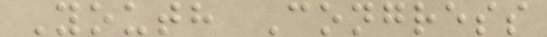Youth Congress
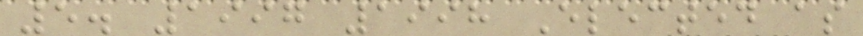5. 1997 1998 Elected as
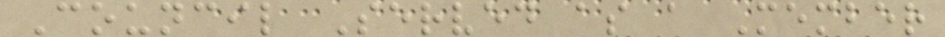Council Served as a Member
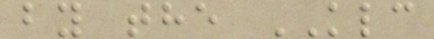by the KLC
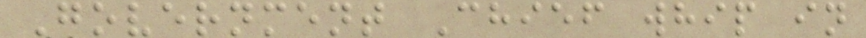Government Chief whip in
